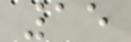15
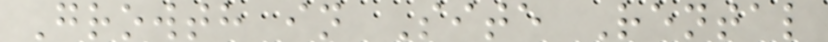Growth in Site Rental
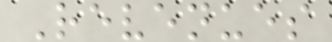Revenues
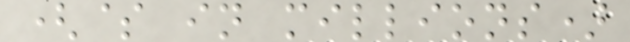($ in millions)
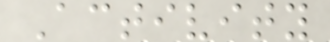Activity
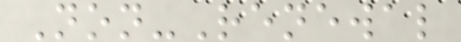Non-Renewal
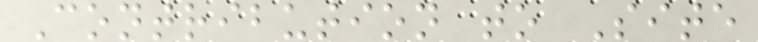Contribution to Site
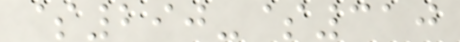$290-$310
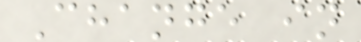Change in
